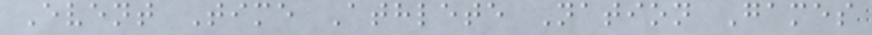Event Time Athlete Nation Games
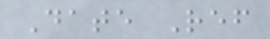Date Ref
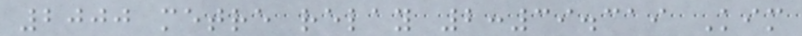2000 metre relay 2:39.319 Kim
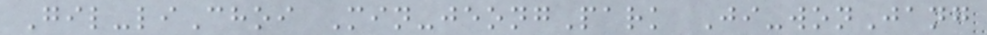Gil-liChoi Min-jeongPark Ji-wonJang
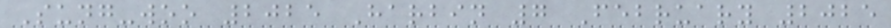Sung-woo 2025 Harbin 7 February 2025
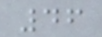46
